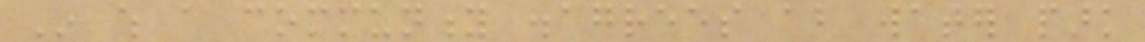In which a community disagrees about water park
